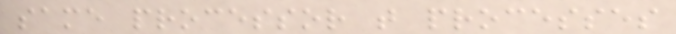same processor that processes
